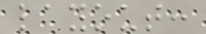layout:
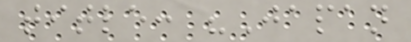title: "Japan
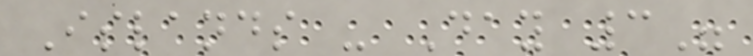Islands - Day 3"
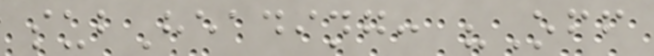subHeading: "Off
